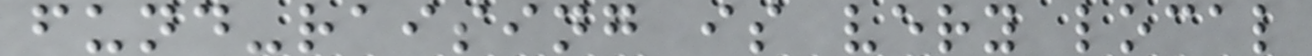fund-raising is very local
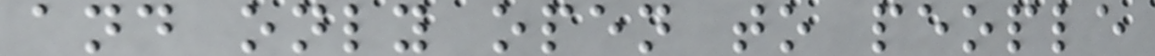and only open to people
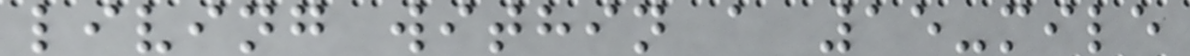living within a 15-mile
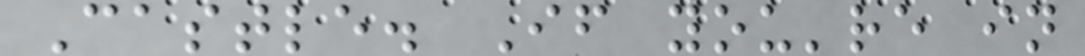Castle. If you're in
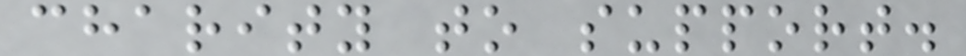charity to support.
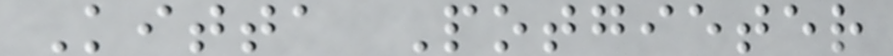Kitta Potgieter
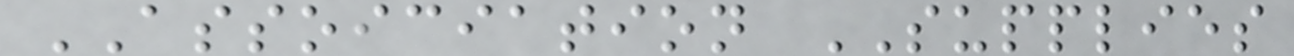ASSOICIATION SUPPLIES
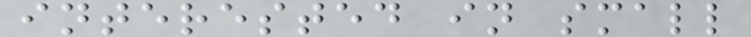interested in small
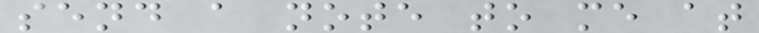send a note to me at
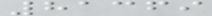81369
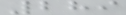289
